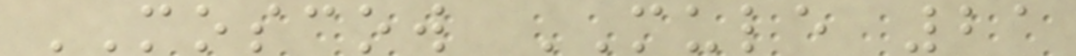MOSCOW MULE 21
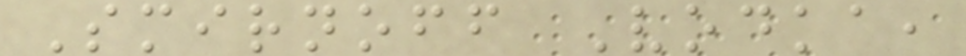Smirnoff Vodka,
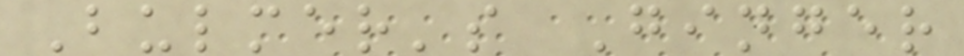Bulmer's Ginger
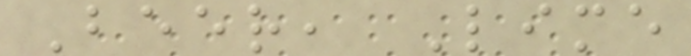Beer, Lime
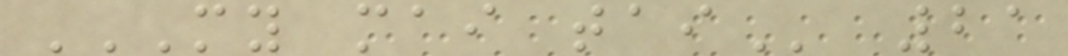MY MAI TAI 21
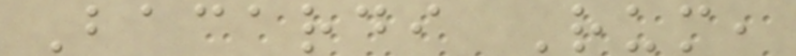Bacardi Rum,
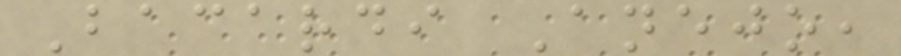Bacardi Anejo,
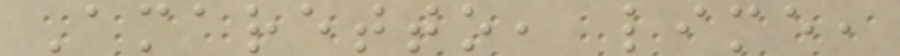Amaretto, lime,
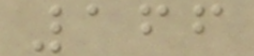166
